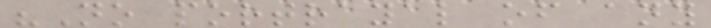"No portrayal of any
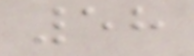58
